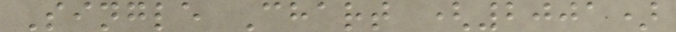Single Chart (2001)
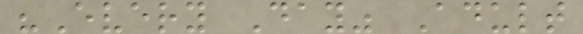"Every Day" Adult
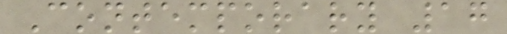Contemporary 17
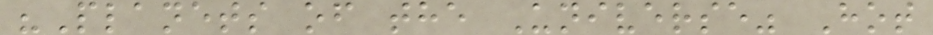"Planets of the Universe" Hot
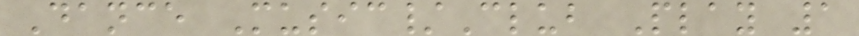Dance Music/Club Play 1
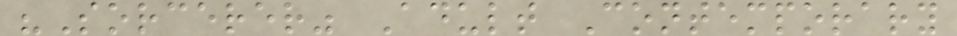"Sorcerer" Adult Contemporary
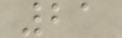21
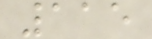115
